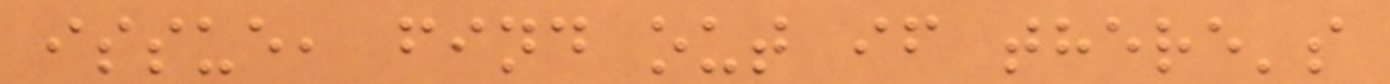issue, find out if there's
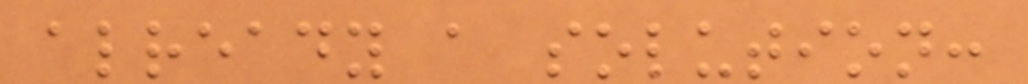already a solution:
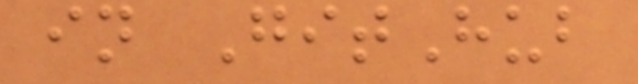in GitHub
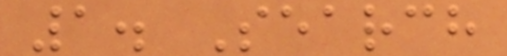1. Search
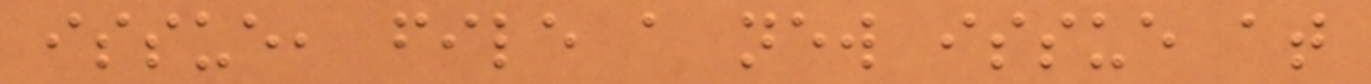issue, file a new issue at
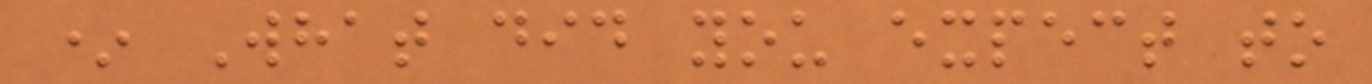* What did you expect to
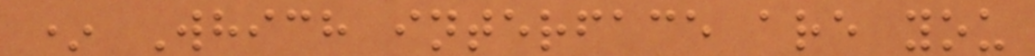* Which interface are you
